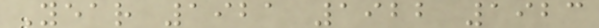Year 1921 1922 1923
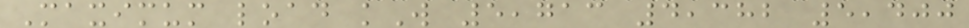Maximum load kW 5,713 4,382 5,400
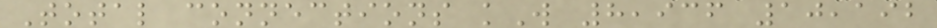Total connections kW 8,936 10,192
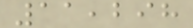11,298
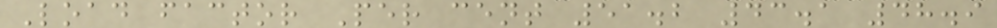Load factor Per cent 51.2 43.1 48.9
